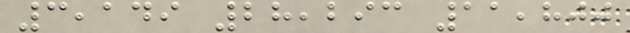3,149 28,293 11,800
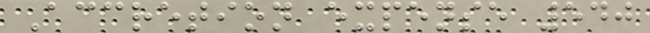Accretion expense 540
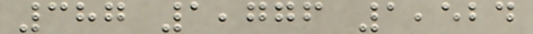387 1,776 1,524
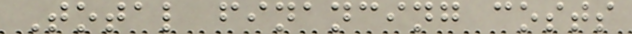Total financing costs
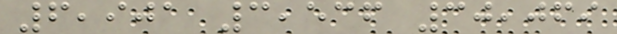6,901 3,536 30,069
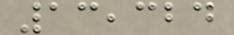13,324
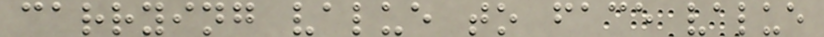carrying value to face value
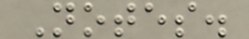Notes.
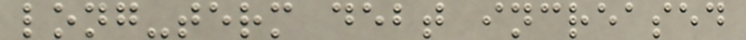long-term debt increased
